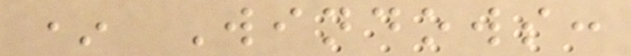* Windows:
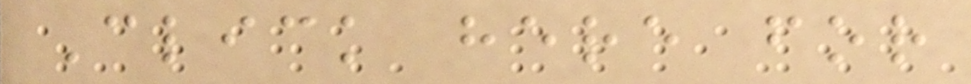Click here for
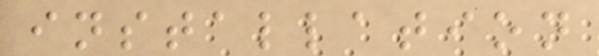installation
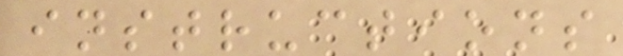instructions
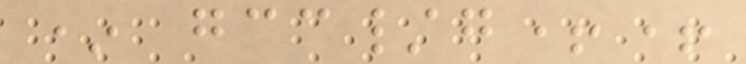* gcc/g++
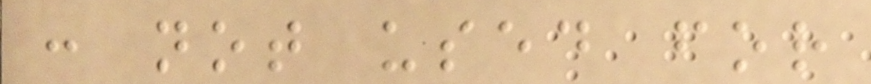: not used for
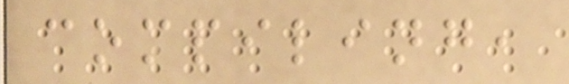compiling,
